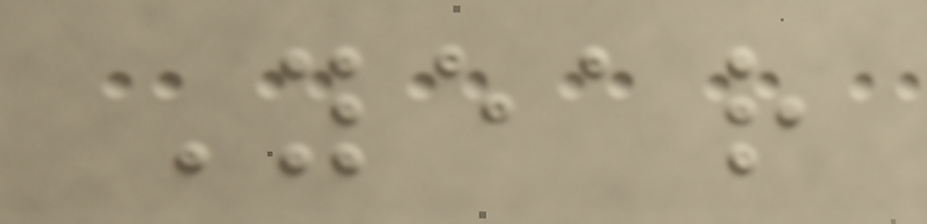Year
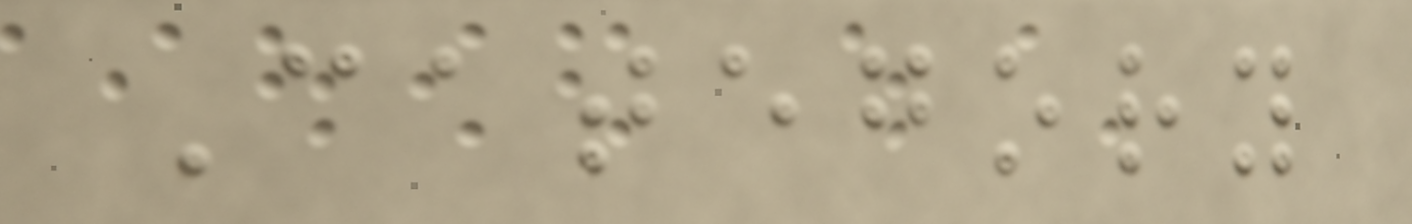Category
